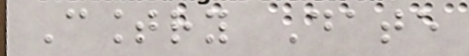Country Date
